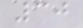30
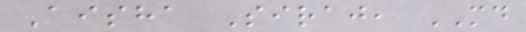Aisha Siraj, MD
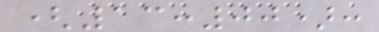(13:00):
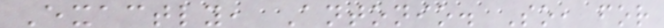Exactly, Antonio. So, for
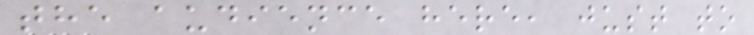the audience here, just to
